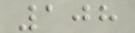108
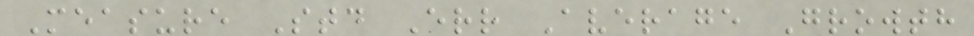Measure Std Err Average Growth
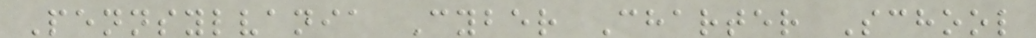Pennsylvania Cyber Charter School
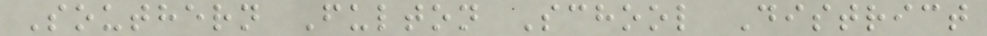Southern Fulton School District
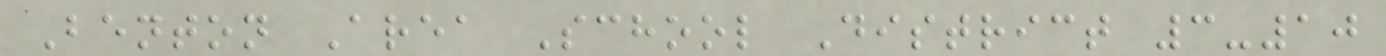Benton Area School District 3-10
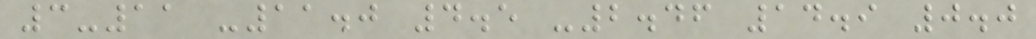3-11 -11.0 4.5 -2.46 14.9 0.0
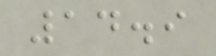14.9
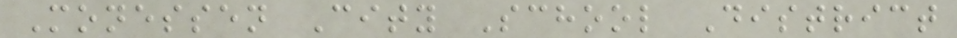Monessen City School District
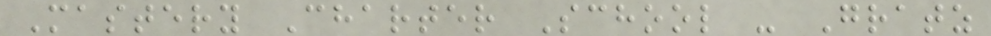Mastery Charter School - Gratz
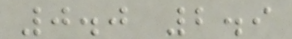0.0 2.9
